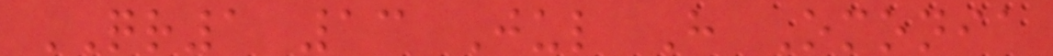QR1 13 Jul H Omonia
